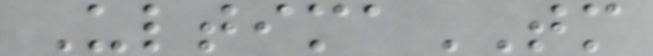UltimaTM
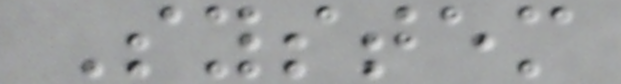System
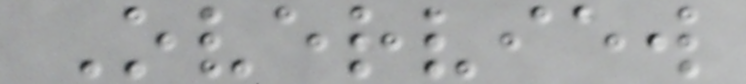Overview
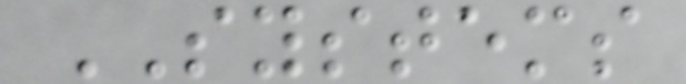SYSTEMS
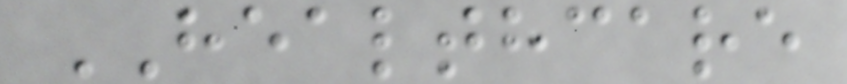HEALTHCARE
